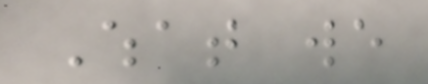What we
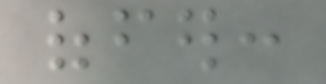offer:
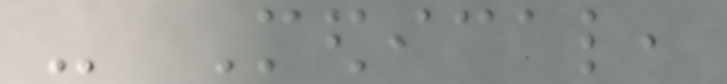- Medical,
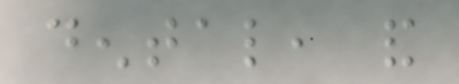dental, and
